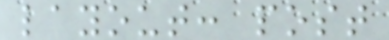layout: post
